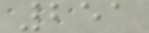251
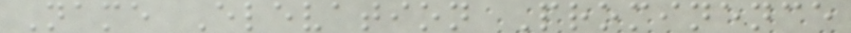Name Elevation Prominence
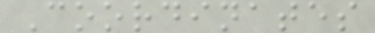Coordinates
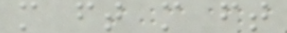m ft m ft
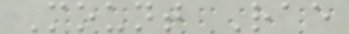Mount Rae
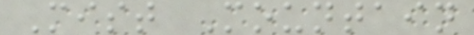Mist Mountain
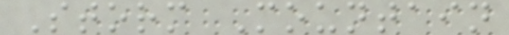Storm Mountain
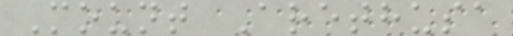Mount Arethusa
